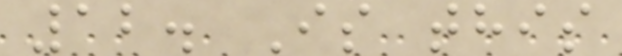12. Is this
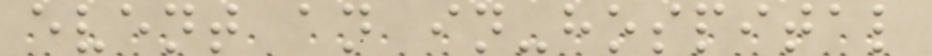event an in-hospital
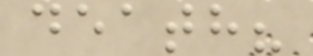death?
